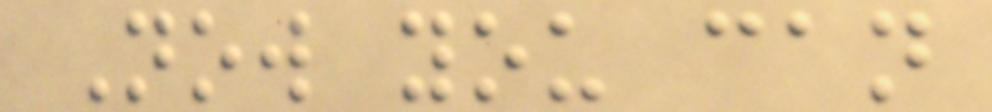Now you can
